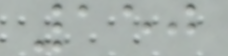150
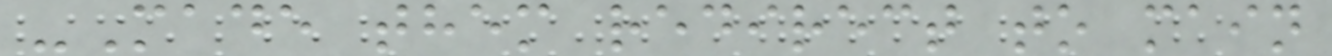-Made them redirect to main
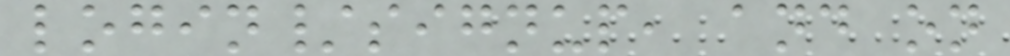login/signup, and on
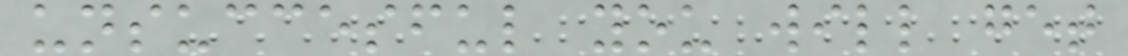unsuccesful you will get
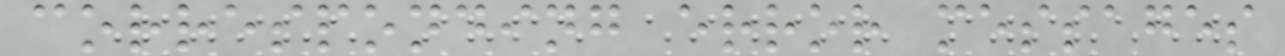corresponding error messages
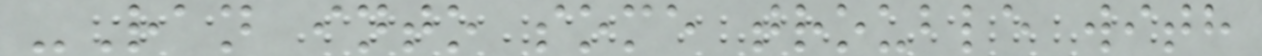-Ran into some trouble with
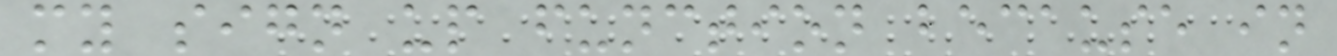my sign up function because in
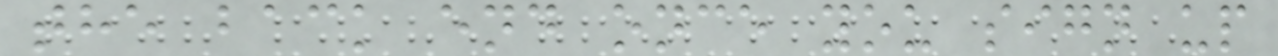the back end once you sign up
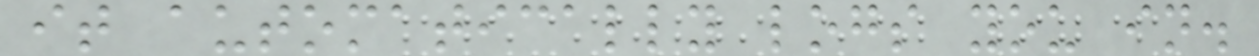it automatically logs you in.
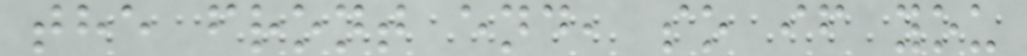the front end, so if you
